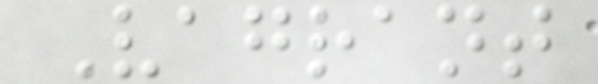Vagrant
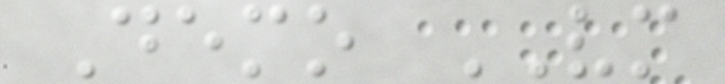Demo VM
